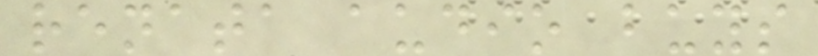renata audio buys
